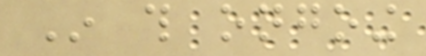In this ongoing
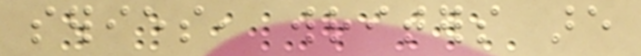series, writers are
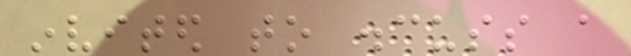invited to discuss a
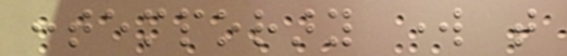contemporary work that
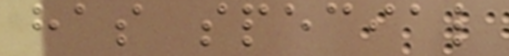has special
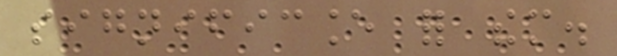significance for them.
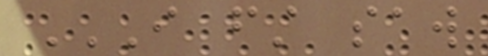I FIRST SAW
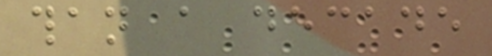than a decade
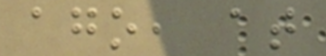ago, at
